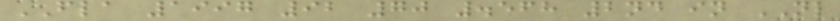FLA 1997 92 70 .568 2nd in NL
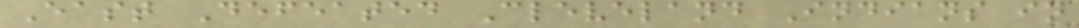East Defeated Cleveland Indians in
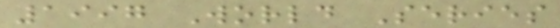1997 World Series
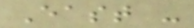East -
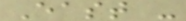East -
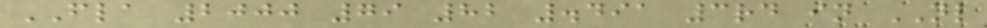FLA 2000 79 82 .491 3rd in NL
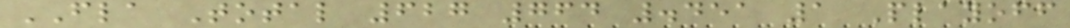FLA Total 627 764 .451 1 Playoff
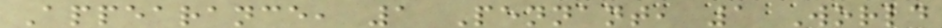Appearance, 1 Pennant, 1 World
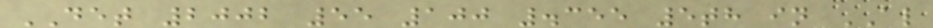DET 2002 55 100 .355 5th in AL
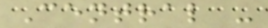Central -
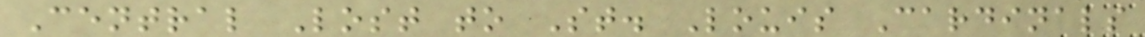Central Lost to St. Louis Cardinals
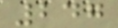247
